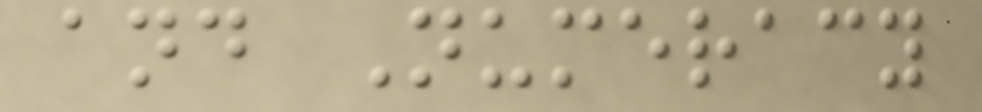and Numeracy
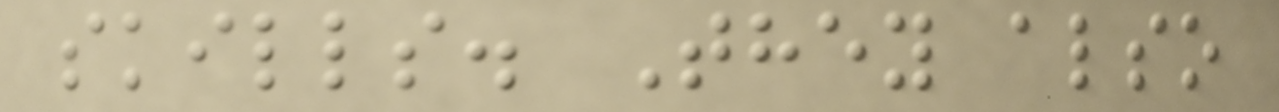skills. They also
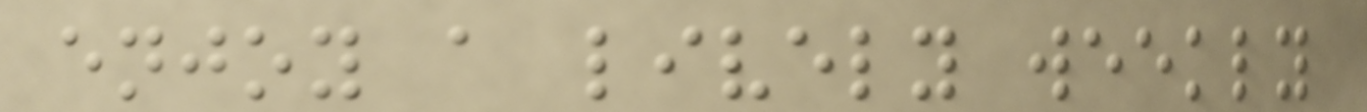enjoy a lively weekly
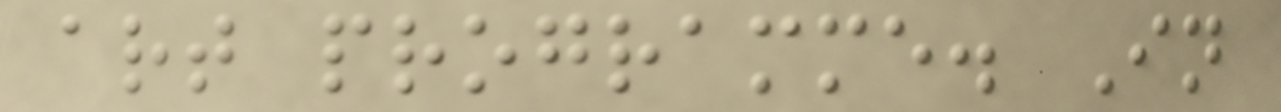art programme. In
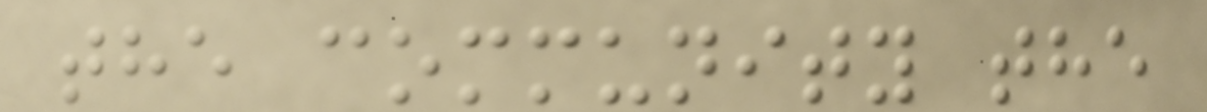the community the
